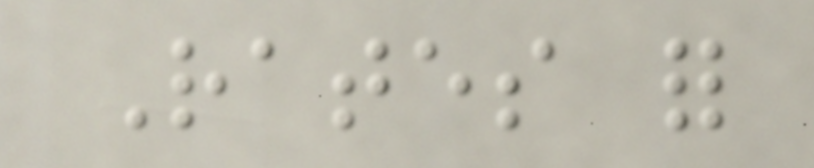Rates for
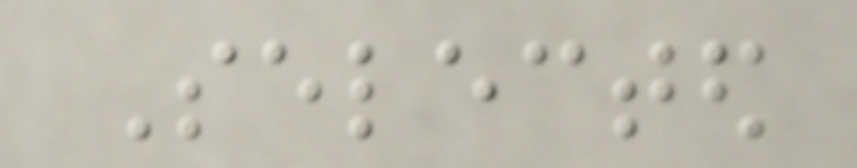Selected
